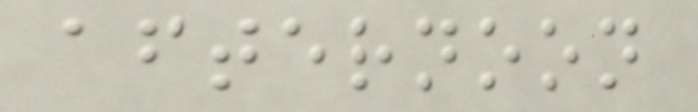afternoon
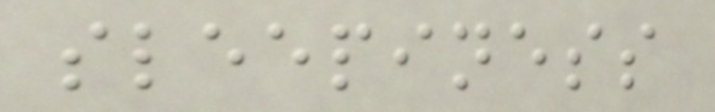sleepiness
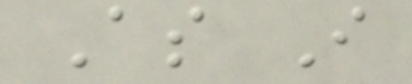As I
